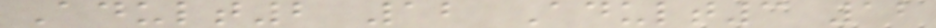Adult2 12 Adult3 12
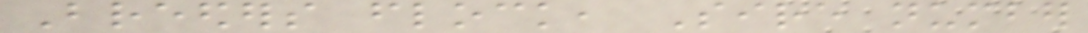Breeders flock, Sire number
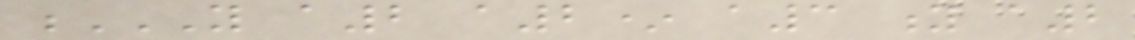Y A2 A2* A3 Y A2
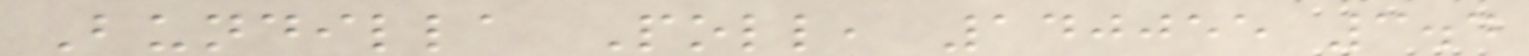Bundilla Poll, 140055 3.4
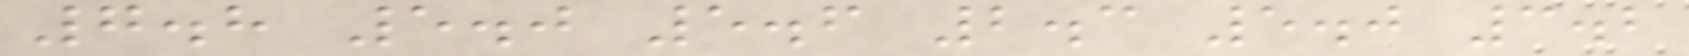7.8 5.0 5.6 2.3 5.0 3.2
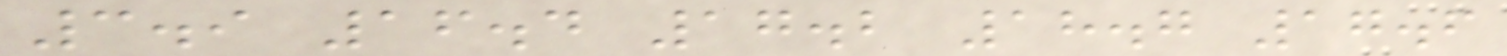3.9 16.4 17.2 18.7 17.6
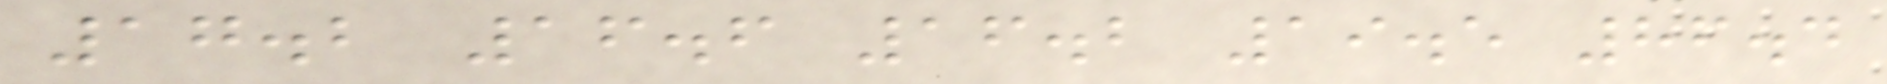17.2 16.6 16.2 19.5 86.4
